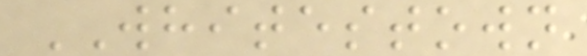WHITESTOWN
